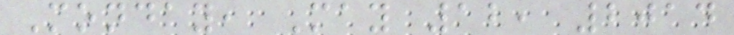Monday, May 12, 2014
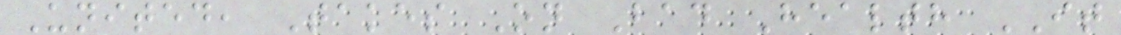United, Takes On Bad Health IT
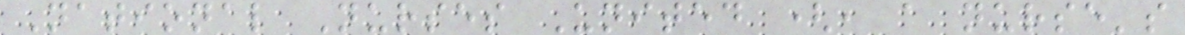National Nurses United (, a nurse's
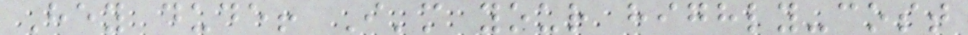Hey dude! I'm your highly-cost
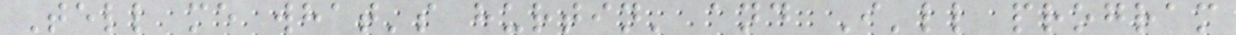Tell me what's hurtin' and I'll program
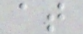at
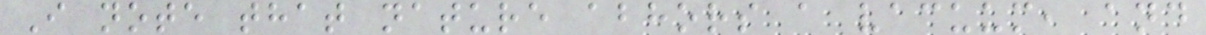I note that nature abhors a vacuum, and
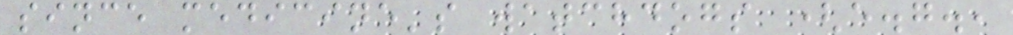since medicine's watchdogs (e.g.,
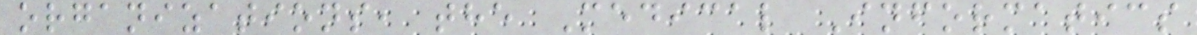organizations, the Medical Informatics
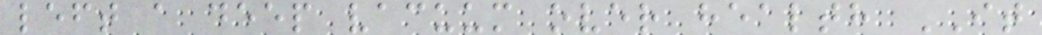left a deep vacuum over health IT
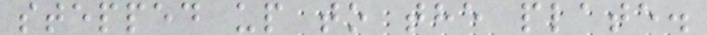stepped up to the plate.
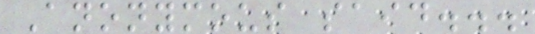Anonymous said...
